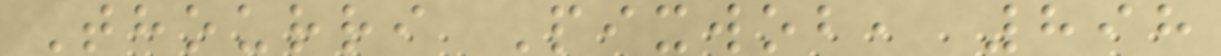Thourri Pixwob, 898
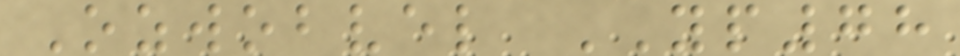Ozwobvel YP78
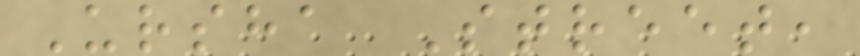Ursha Street,
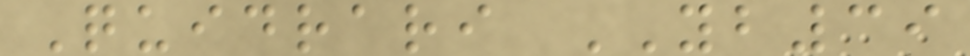Quidrari YB39
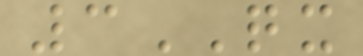3QX
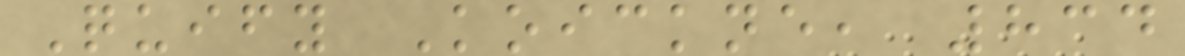Quify Koickne, 834
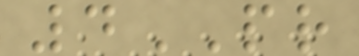4PR
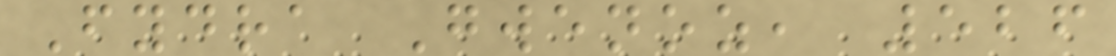Fydra Gwenoz, 526
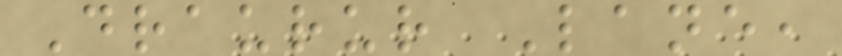Draurur Lane,
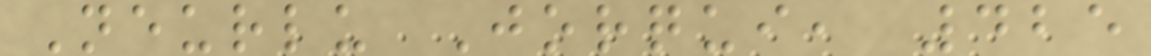Neurlu Jorqui, 425
